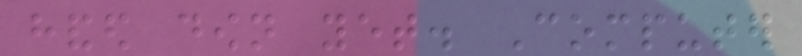handed down yet. Computer
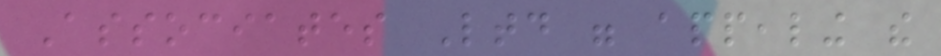Associates Ltd were appealing the
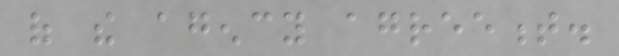of the agency agreement.
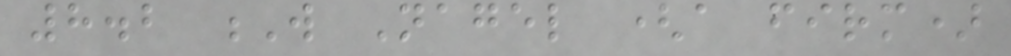8.2 W Nagel (a firm)
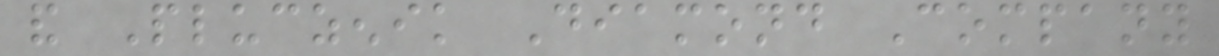and Pluczenik Diamond Company
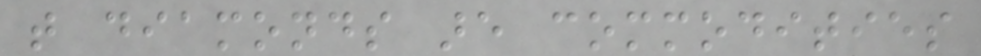that diamonds are commodities
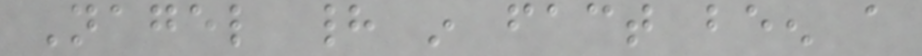Nagel had in fact been a
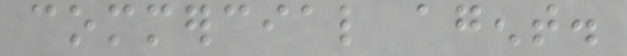commercial agent.
